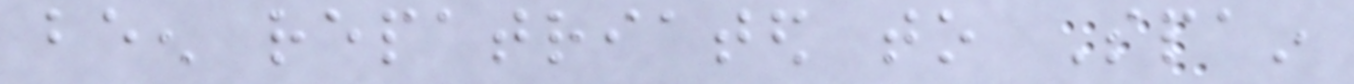been repatriated to Spain
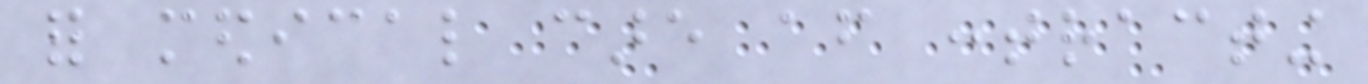for medical care after contracting
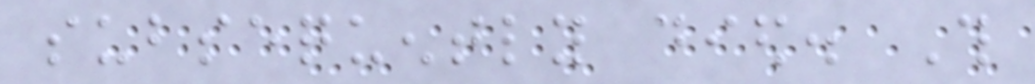subsequently died. This
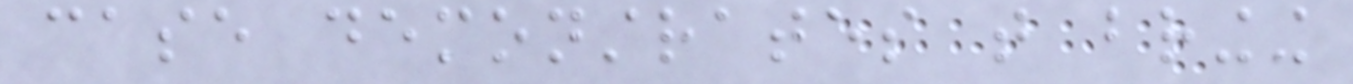case demonstrates that bringing
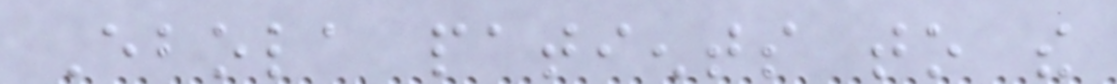Ebola patients to the
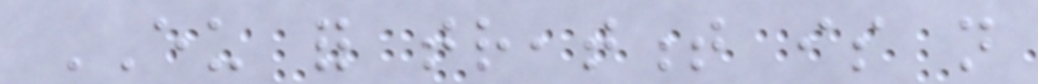EU for treatment is not
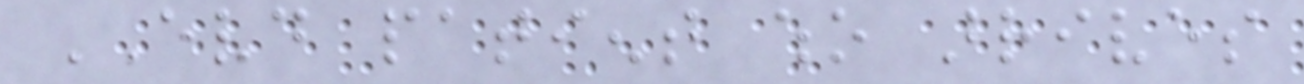EVD patient who arrives
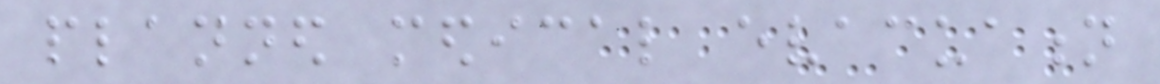planned medical evacuation
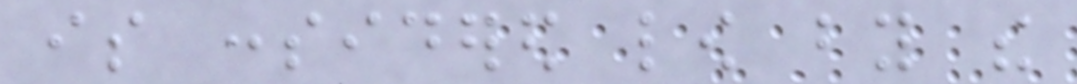is considered low by the
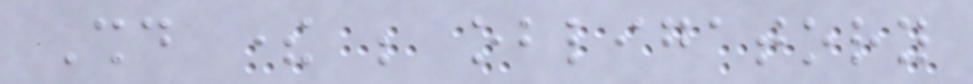Should there be obligatory
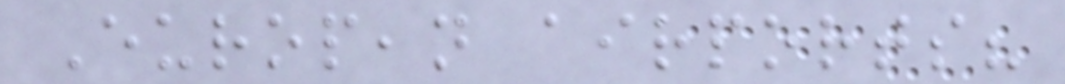European airports?
